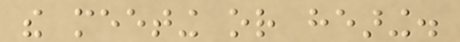the meeting or hearing.
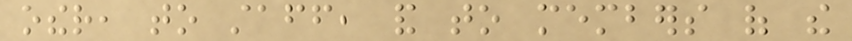other, to staff, and to members of the
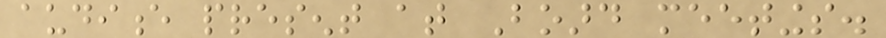audience present at Board meetings.
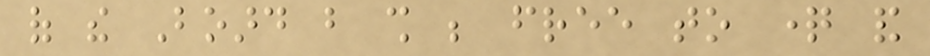of the Board but shall be free to question and
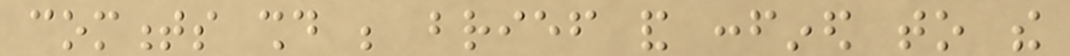comments should be brief and confined to the
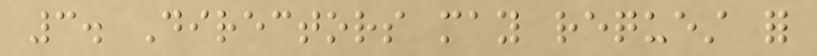3. Directors may request for
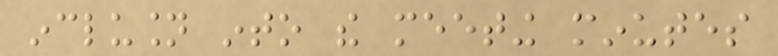inclusion into the meeting minutes
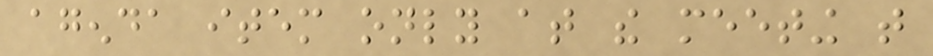agenda item only at the meeting that
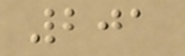201
